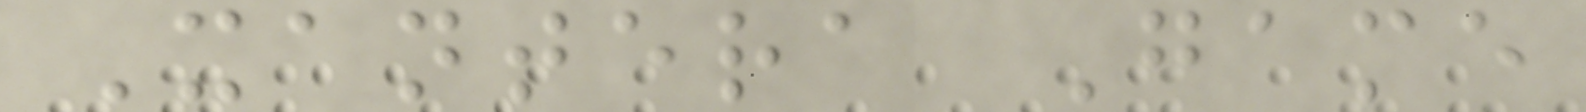Xantera Game
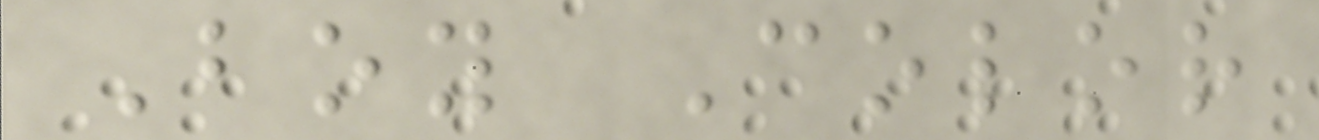Boy Color
